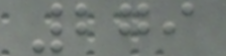279
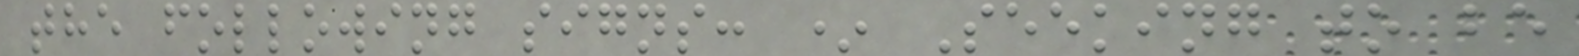the following signs: * Seeking to be
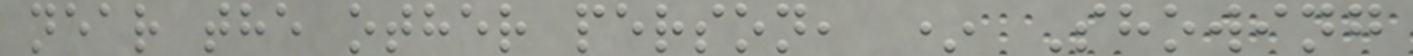near the other person, * Showing
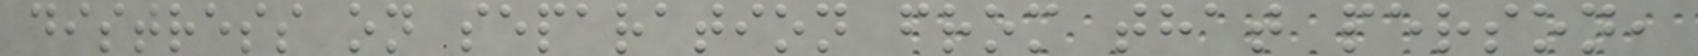distress on separation from that person,
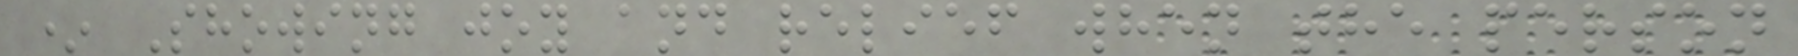* Showing joy and relief when the person
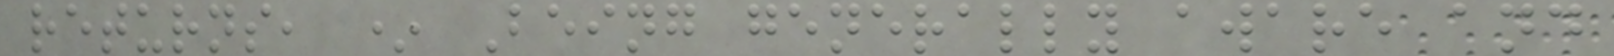returns, * Being generally aware and
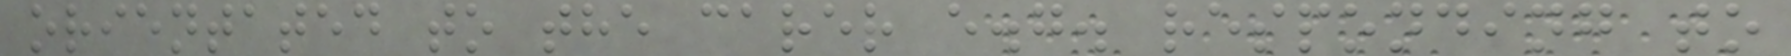orientated to the carer e.g. responding to
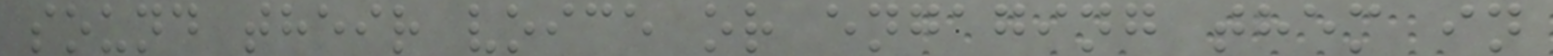sound their voice or engaging them in
